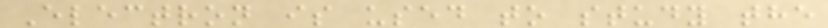Electron is used to study the
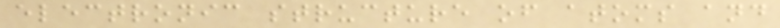electronic structure of atoms and
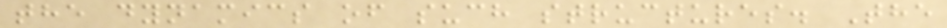the dynamics of such structures. The
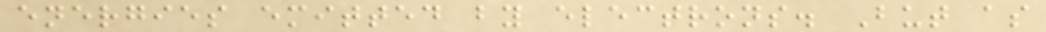energies emitted by electrons. But as
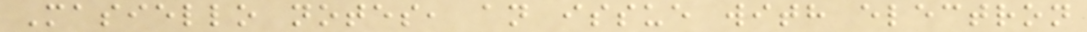Masiello notes, an issue with electron
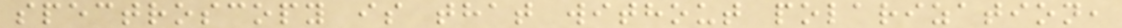spectroscopy is that without polarization,
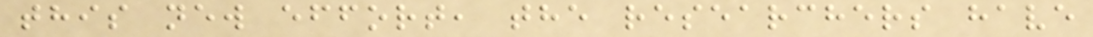this new effort, the researchers have
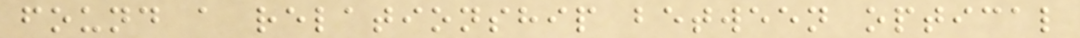found a relationship between optical
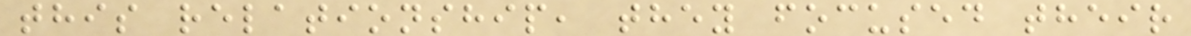this relationship, they focused their
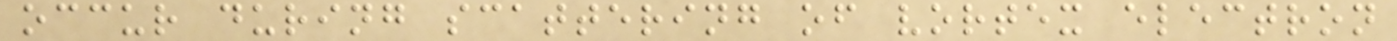occur during scattering of vortex electron
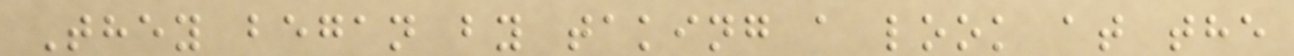They began by taking a look at the
